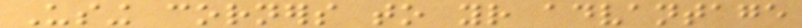Using corners to your advantage
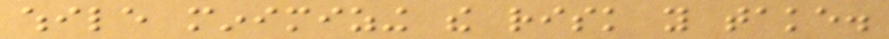while minimizing the risk you take.
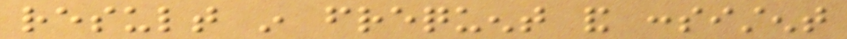result in frequent and consistent
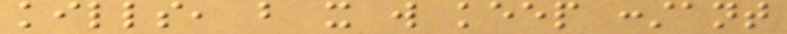kills, but it will keep constant
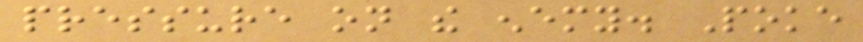pressure on the enemy. Poke
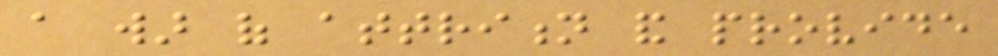a war of attrition and provide
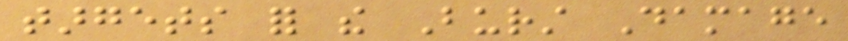targets for the Burst Damage
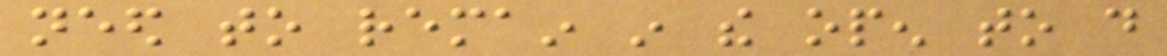need to remain in the open to do
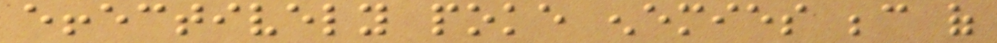effectively poke enemies because of
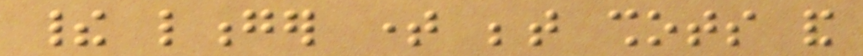their longer time between shots and
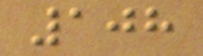108
